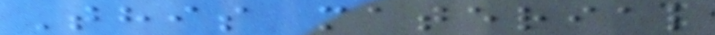This material
